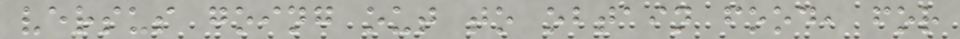versus going out to obtain food, for
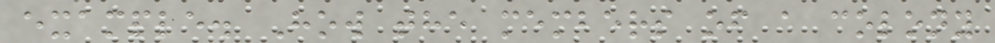example. How the members of a colony
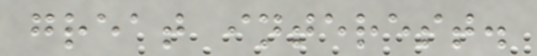great interest.
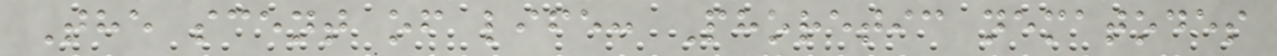The scent of life: Phoretic nematodes
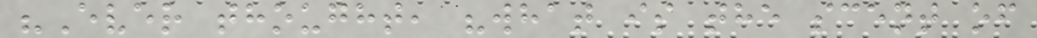"Ever thought, "what is the scent of
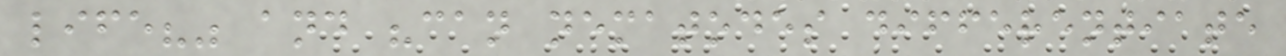life?" and "can nematodes differentiate
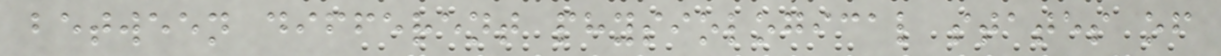between different physiological states of
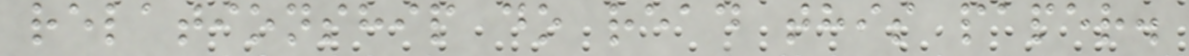relationship do read this paper.
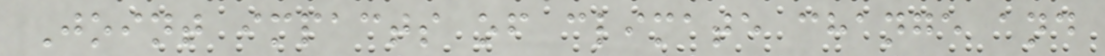Joint impacts of climate change and
